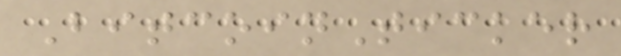BitcoinTicker
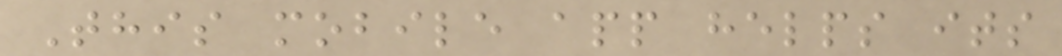This mobile app helps its
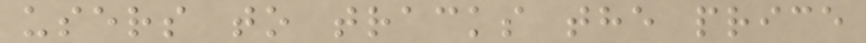users to tracks the price
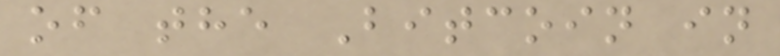of the Bitcoin in
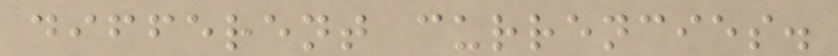different currencies.
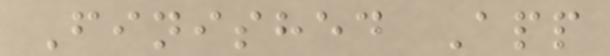Finished App
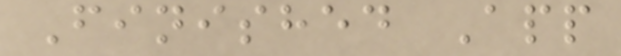Finished App
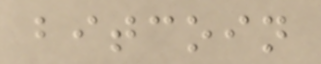bitcoin
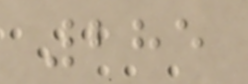285
